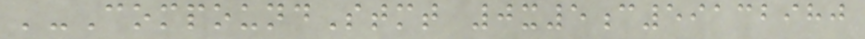'-CompoundStmt 0x5c59132980
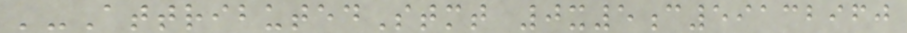'-AttributedStmt 0x5c59132960
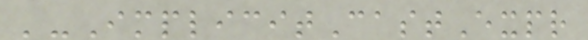'-ImplicitCastExpr
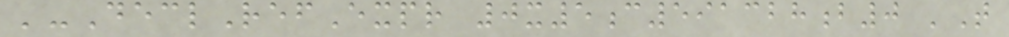'-DeclRefExpr 0x5c591328b0 'T
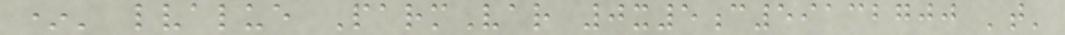*' lvalue ParmVar 0x5c59132700 't'
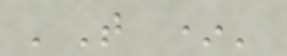'T *'
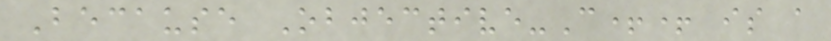Because Objective-C++ is a
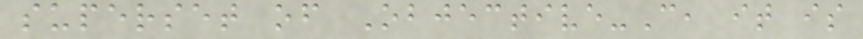superset of Objective-C, it is
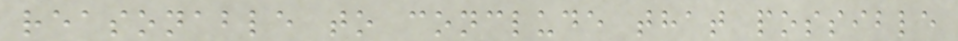reasonable to conclude that possible
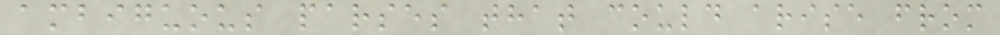ambiguous parses that could arise from
